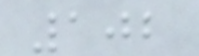102
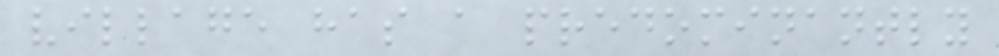village has a predominantly
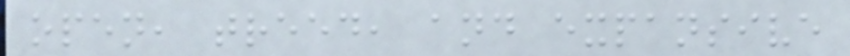open, treed, and expansive
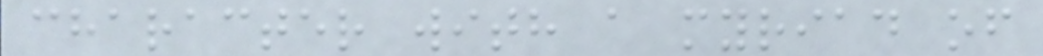character with a myriad of
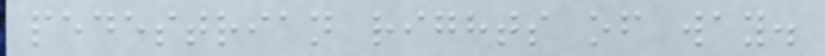pedestrian rights of way.
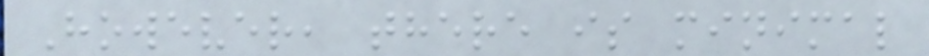However, there is minimal
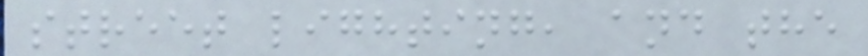street lighting, and the
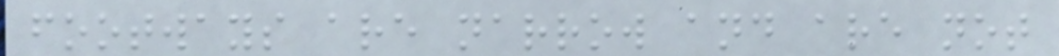footways are narrow and are not
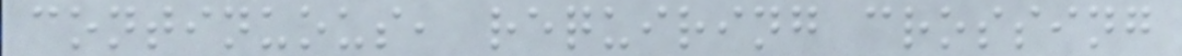continuous, requiring crossing
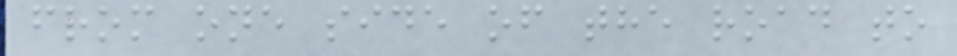from one side of the road to
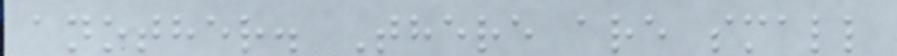another. There are small
